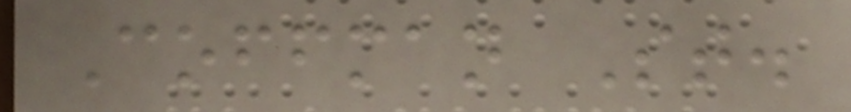Coffman St.
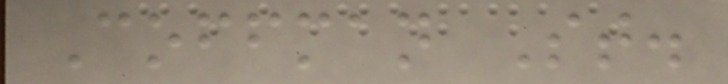Coffman St.
